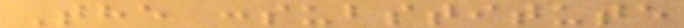The :substitute
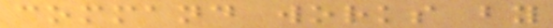command works by
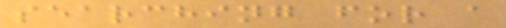searching for a
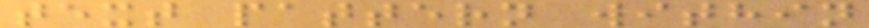text pattern within
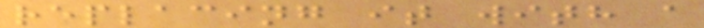replacing it with a
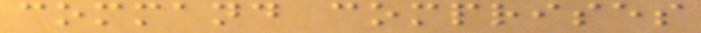command comprises
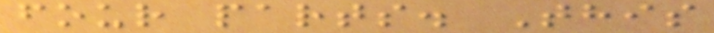four parts. This
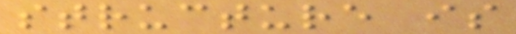structure is
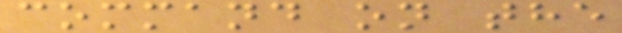command on the
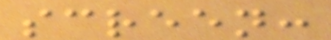screen:
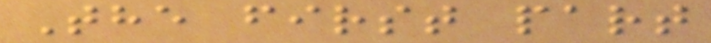The first part
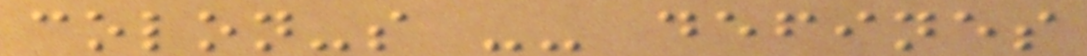colon-s -- defines
